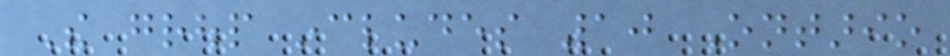The group includes 10 Ontario
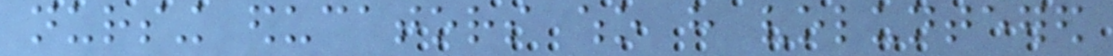nursing educators who have volunteered
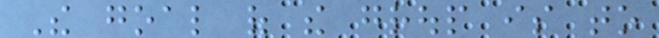The goal of the group is to
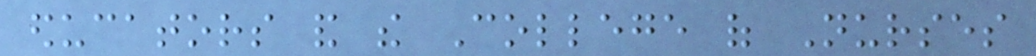educators and the College of Nurses
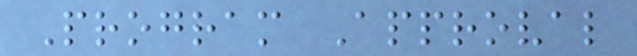Program Approval
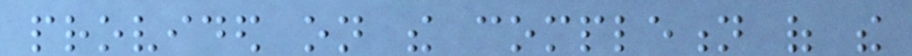provided on the completion of the
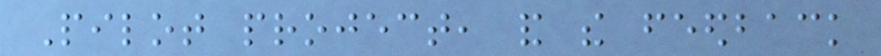Pilot project, and the feedback
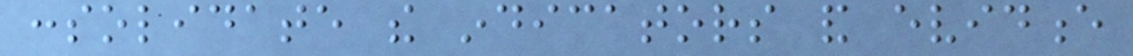consolidate the indicators and evidence
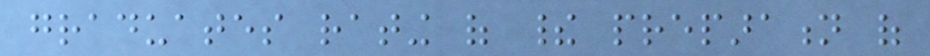graduates rating of their preparation of
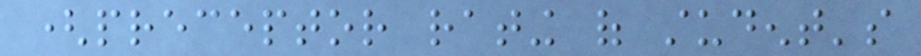(preceptor rating of student's
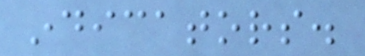indicators.
